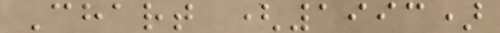Chart (1993)
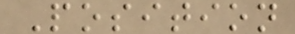Position
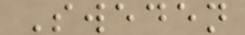Sweden
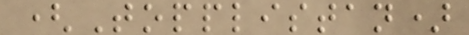(Topplistan)
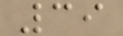39
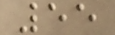55
